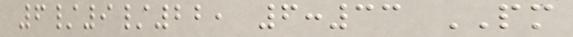6/9/22, 6:33 PM
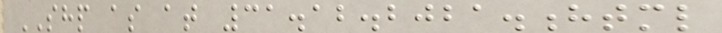SHP as at 31.12.2021.html
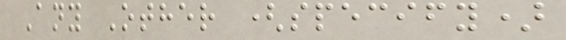Any Other (specify)
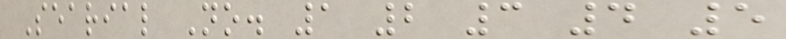Searial No. 1 2 3 4 5
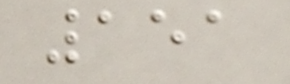151
